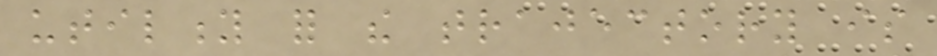utility for the trajectory is
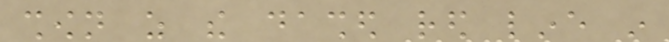shown as the dashed red line in
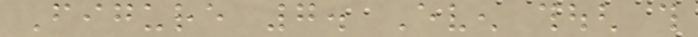Figure 7. Even though this
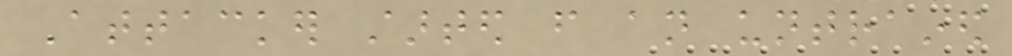Attacker started from an untrained
